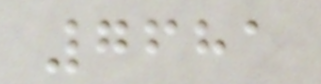7681
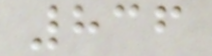836
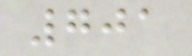701
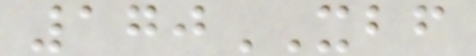170XBF
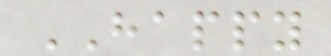HAPPY
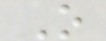O
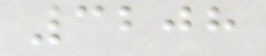3208
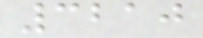3210
